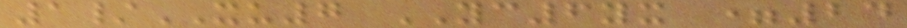1/XU7 YC6yx =24
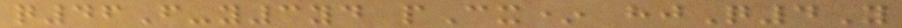q46F-y3yd pCx* hjQ4Y
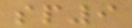sp9
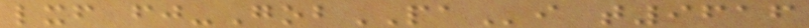lxf fj-GobPAi t9616
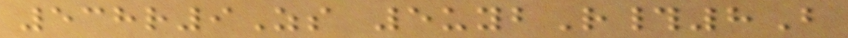538r9Zs 5uybR#8B
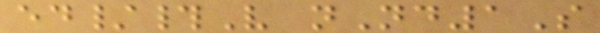ed/#V nNd1S
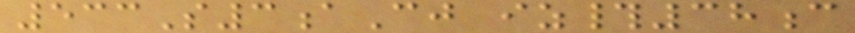533S3aCj iz#38c
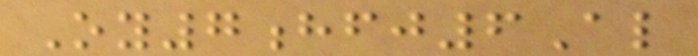Oy7hfj6Al
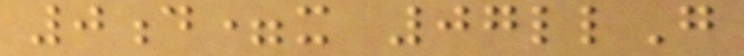0d=x 07llG
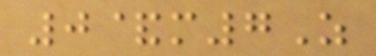0&m7Z
